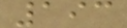193
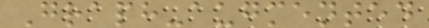Graph-augmented
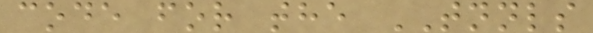code for the TNNLS
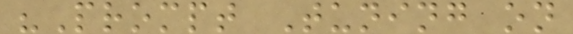"Prompt Tuning on
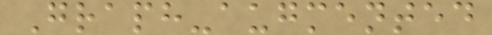Graph-augmented
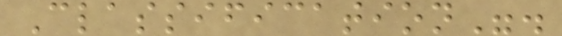Classification".
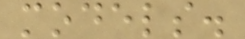models.
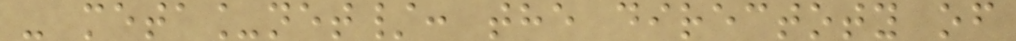- meta_net/: the directoty of
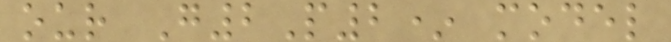our G2P2* model
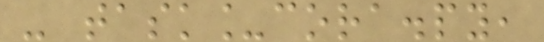- task_cora.py,
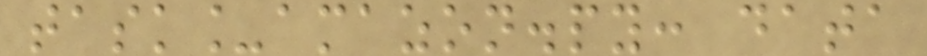task_amazon.py: data
